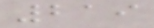219
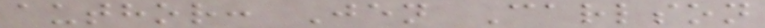author: Jen Carlson
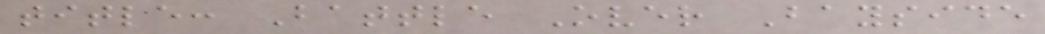title: Battle Over Bayside
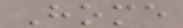Home
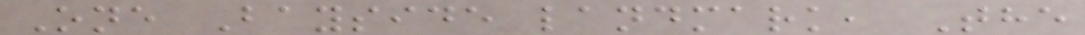One Bayside landmark, The
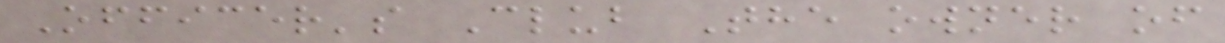Officer's Club The owner of
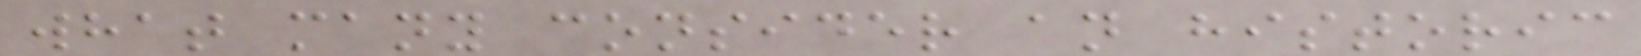what many consider an historic
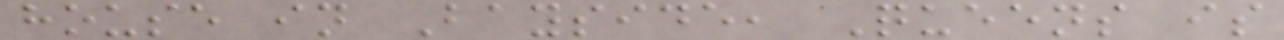house in Bayside, Queens is
